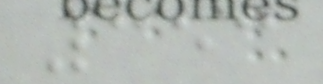353
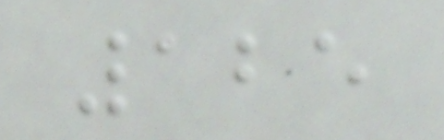125
